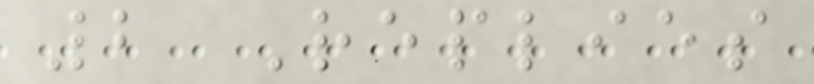2 Replies
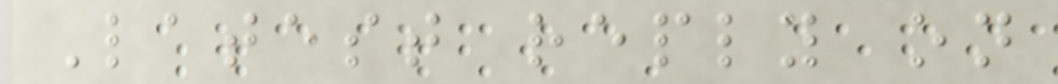Latest reply on
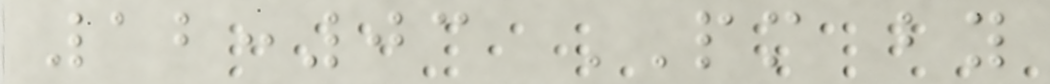12:03 PM by
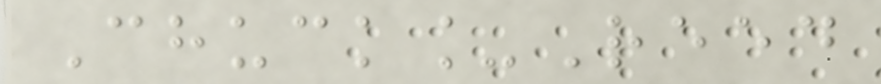Chuck_Reed
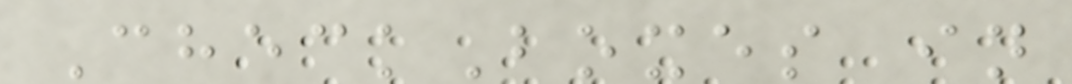CheckBoxes in
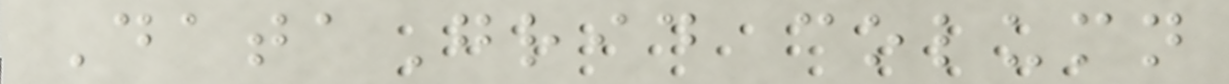DataGrid column
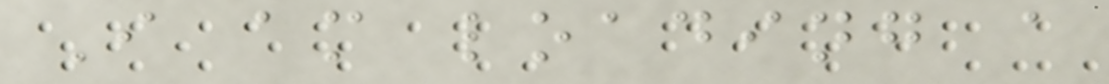I am loading a
